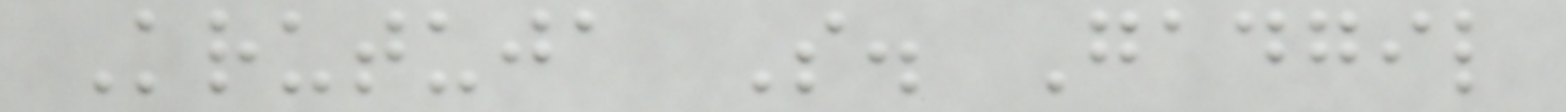Krutuja S. Gadgil
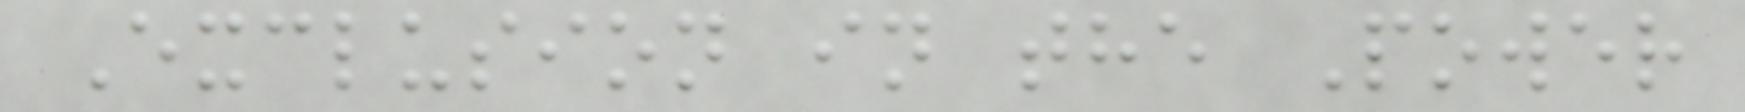Exclusion in the Power
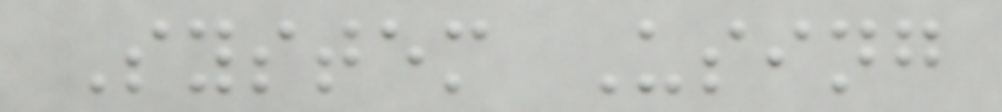System Using
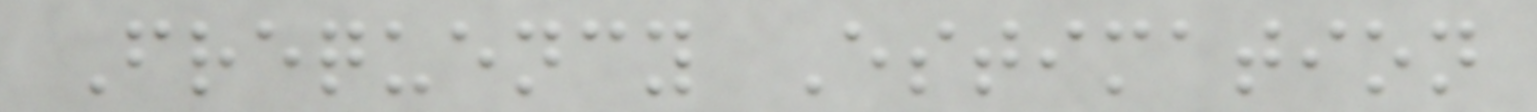Frequency Estimation
